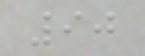90
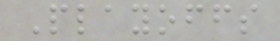Playoffs
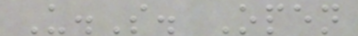U.S. Open
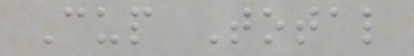Cup Total
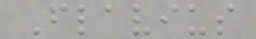Flavius
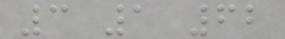3 1 62
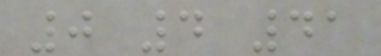0 4 41
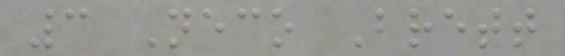3 Neco Brett
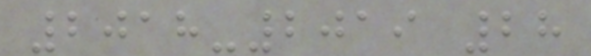2018-2019 28
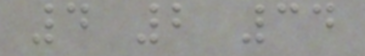4 2 34
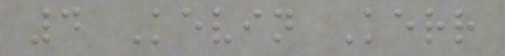4 Kevin Kerr
